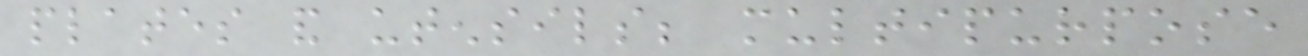plates and utensils; multipurpose
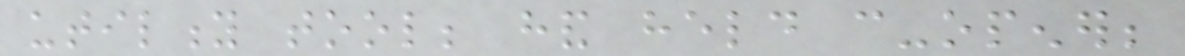utility tool; hand held can-opener;
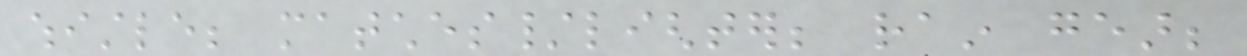whistle; matches/lighter; rain gear;
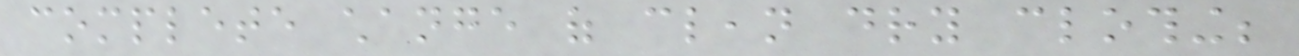complete change of clean dry clothing;
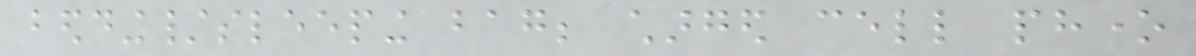bedding/sleeping bag; charged cell phone
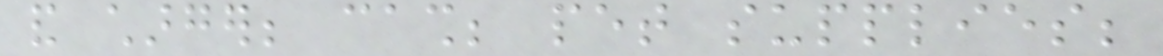and charger; cash; pet supplies;
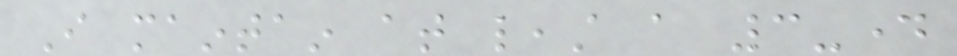I maintain at least a 3-day
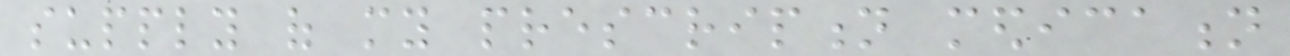supply of my prescription medication
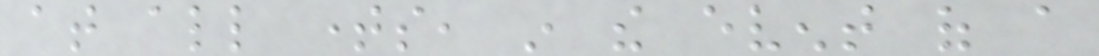at all times, in the event of a
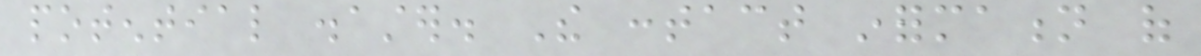potential disaster. The contact information of
